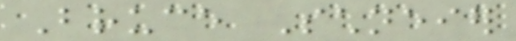Bruce Schneier
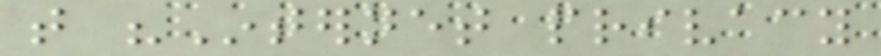that "Internet privacy
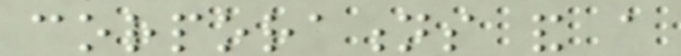corporations and a
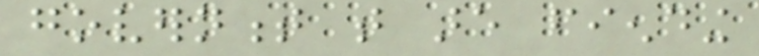government that are fiending
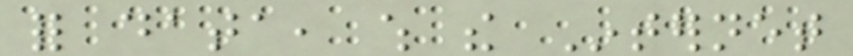for data, which the Internet
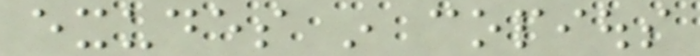exudes in copious
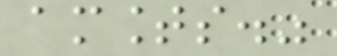amounts."
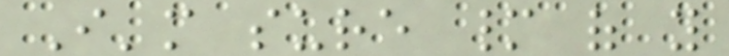I'm sure many of you
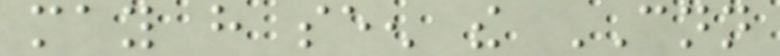may have seen the CNN
